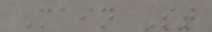Main St
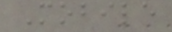Mobile
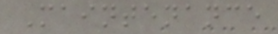Maintenance
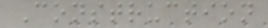Construction
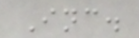Inc.
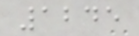1245
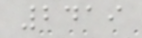2419
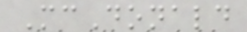McDonald
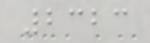2323
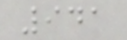941
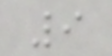9
